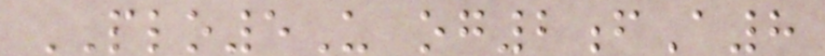PLO5U og2fA8
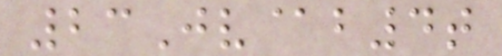23Jv@b4t
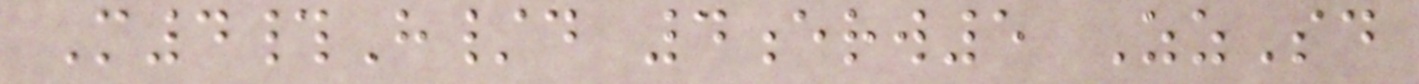M4#H/d 4erw5 ZzSd
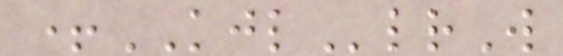+KJLlrW
